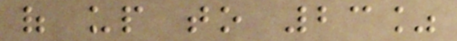of up to 23%
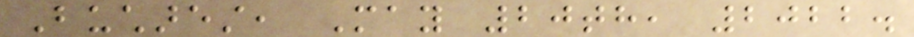Bucharest, May 20th, 2022.
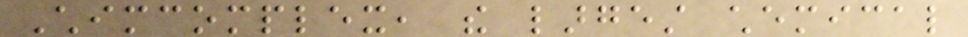Chimcomplex, the largest chemical
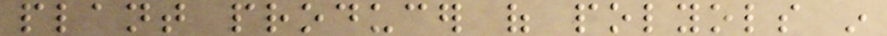plant producer of polyols in
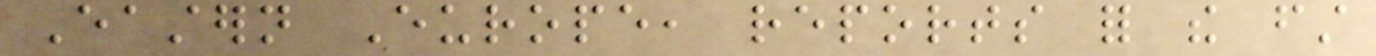Eastern Europe, reports for the first
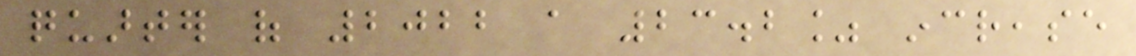quarter of 2022 a 23.2% increase
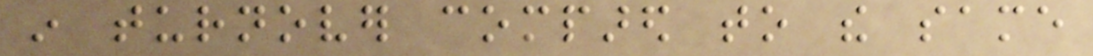in turnover compared to the same
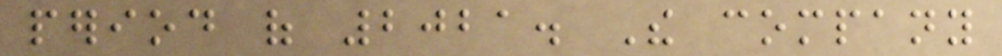period of 2021. The company
